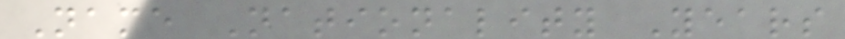Name Nationality Years
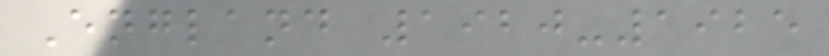England 1920-1925
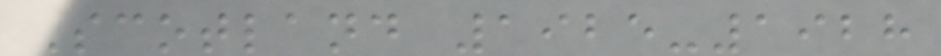Scotland 1925-1928
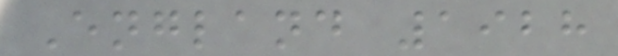England 1928
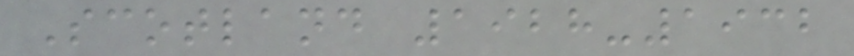Scotland 1928-1932
